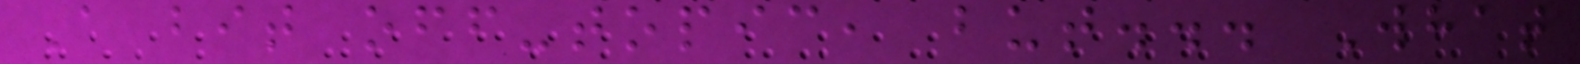A bit off-topic, but... What
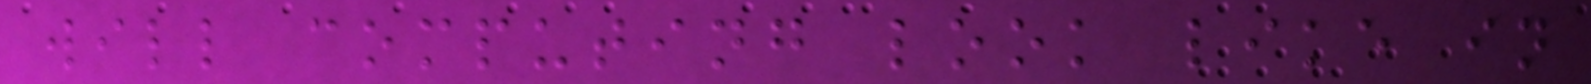will computing look like in
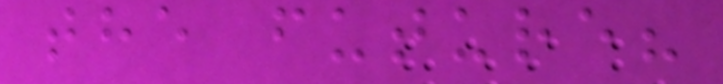the future?
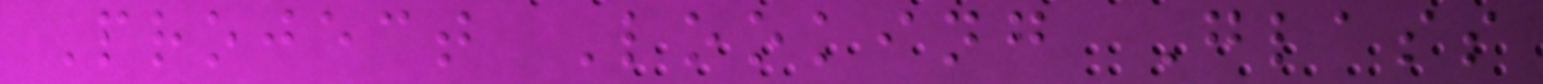Project Looking Glass
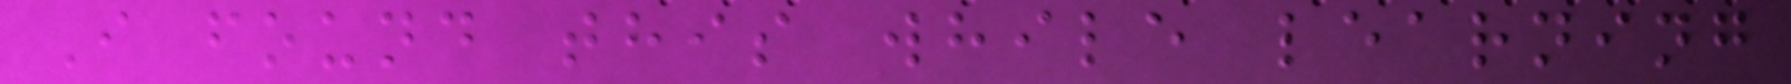I found this while learning
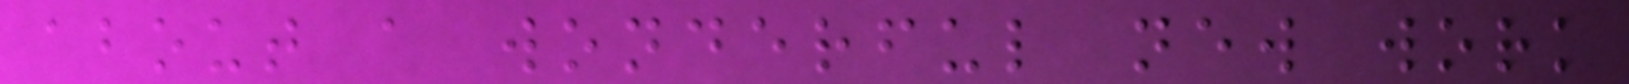about a wonderful new work
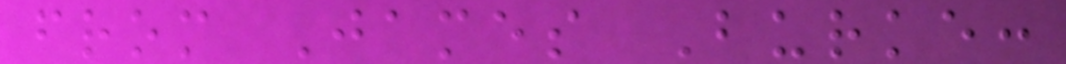from James Burke:
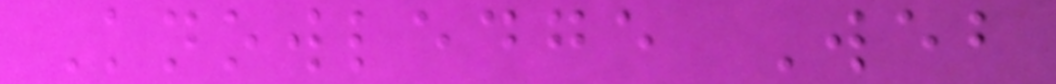Knowledge Web
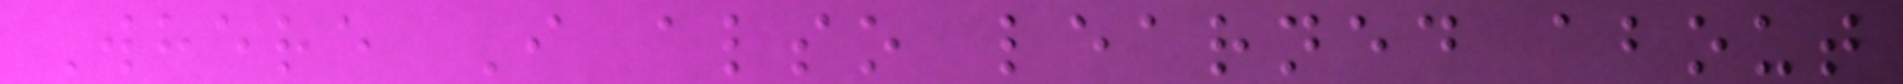Where I also learned about
